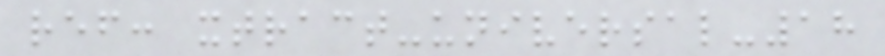ref: xtract-universal-18
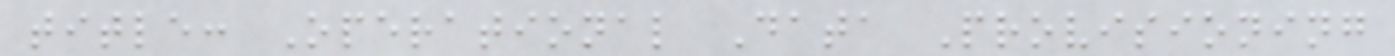title: Operational Data Provisioning
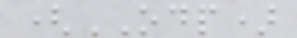(ODP)
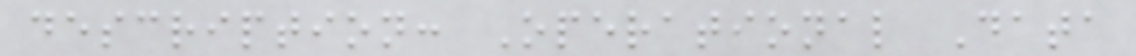description: Operational Data
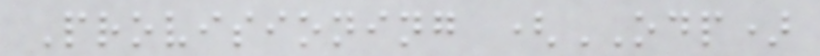Provisioning (ODP)
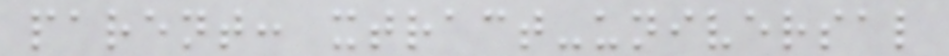parent: xtract-universal
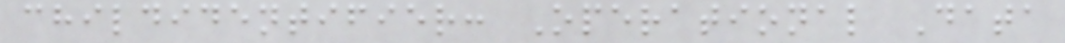childidentifier: Operational Data
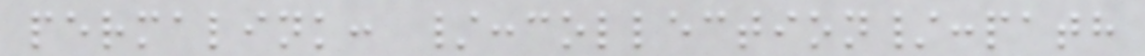permalink: /:collection/:path
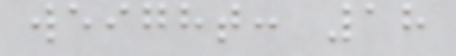weight: 18
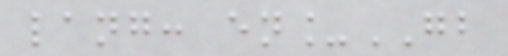lang: en_GB
